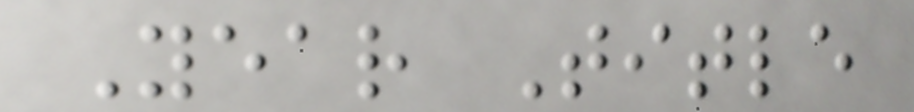Year Title
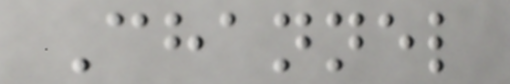Channel
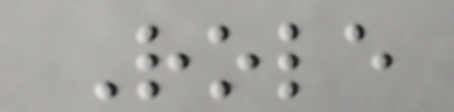Role
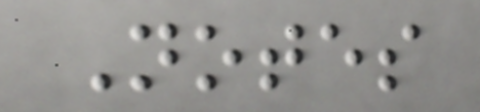Notes
